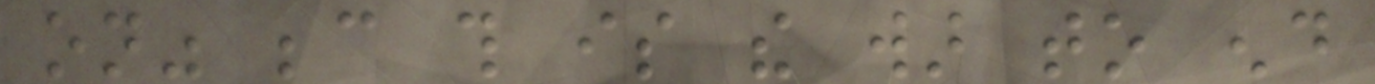on" because this is the war to end
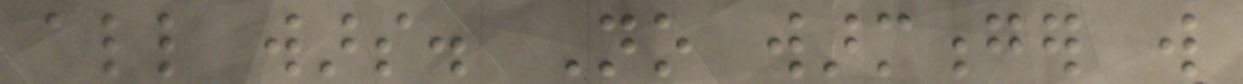all wars. No warmonger will
